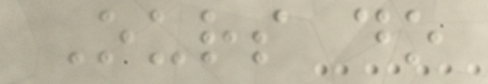Ours do
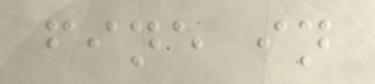fine in
